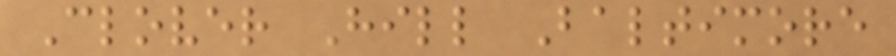Clover Hill Baltimore
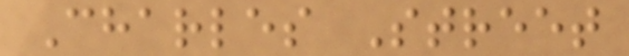Charles Street
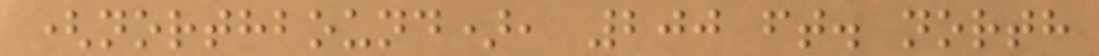(northbound), 200 ft. north
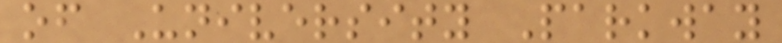of University Parkway
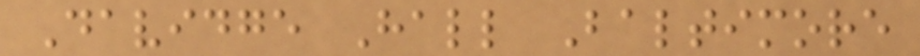Davidge Hall Baltimore
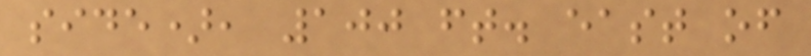side), 100 ft. east of
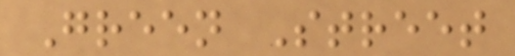Green Street
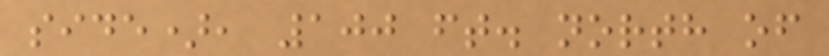side), 100 ft. north of
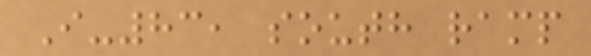I-83, south ramp
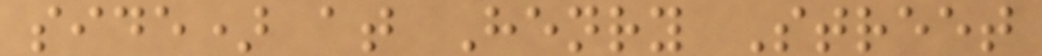side) at Henry Street
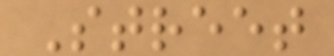Street
